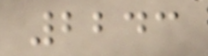2243
